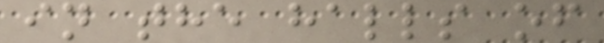in the halls of
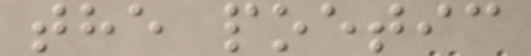the poetic
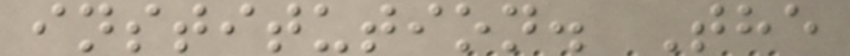institution. The
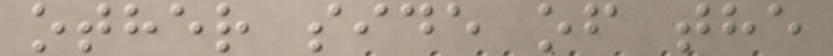other side of the
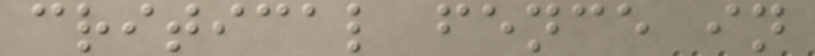critical fence in
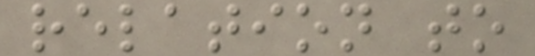relation to
